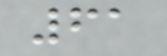61
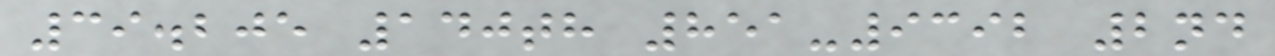39.205 140th 851-9392 2nd
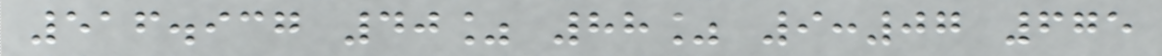516.937 40% 88% 9:07 675
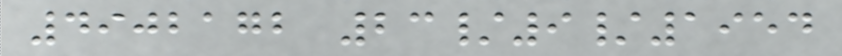4902172 23/9/1954
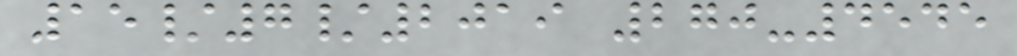15/7/2019 270-4545
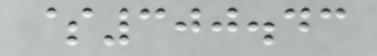$300.43
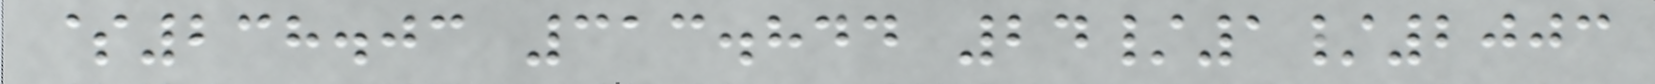$238.03 313.844 24/1/2003
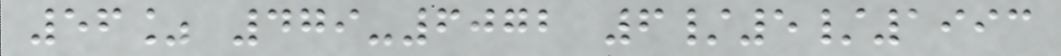56% 479-6072 6/5/1993
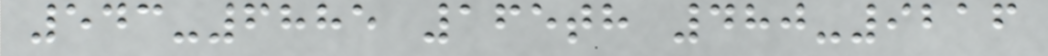543-6885 165th 480-9216
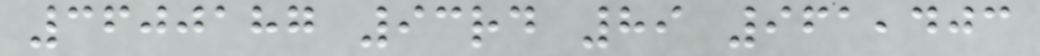3600187 93rd 89 961,403
